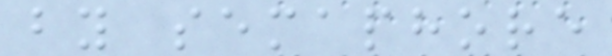by semaphore
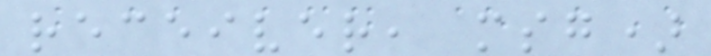receiver, msg)
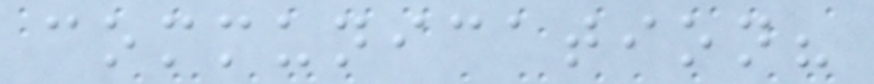communication?
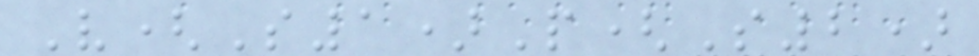V(S1)P(S2)
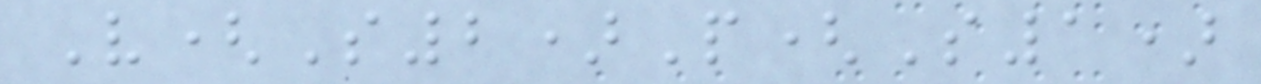V(S2)P(S1)
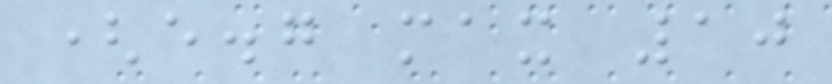(e.g max 10
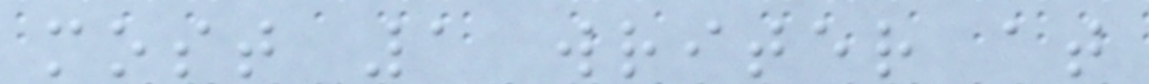most 1 writer at
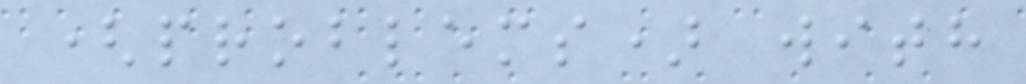(problems) with
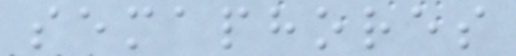semaphores
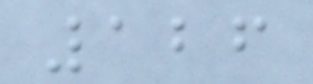126
